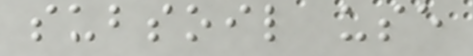subsoil use
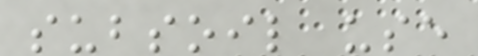subsoil use
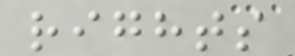rights
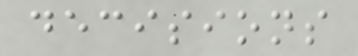decisions
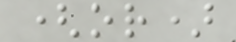(or)
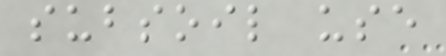subsoil use
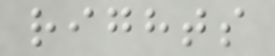rights
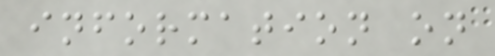information on
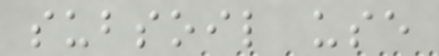subsoil use
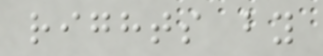rights by
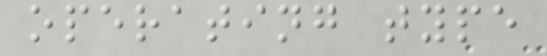operating type
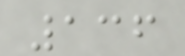136
